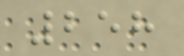258
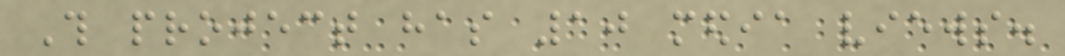This project has 10 media views.
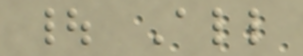| All
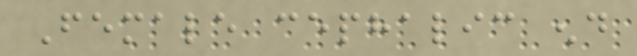Female cephalic end
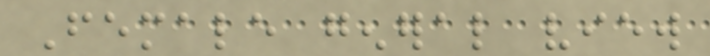Female general view
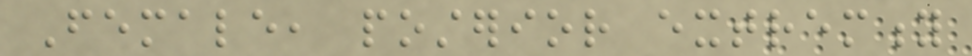Female, posterior extremity
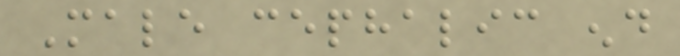Male cephalic end
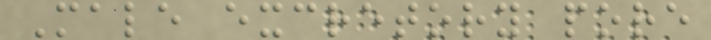Male excretory pore
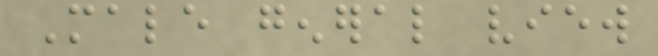Male general view
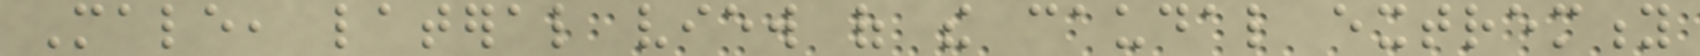Male, lateral view of the caudal extremity
